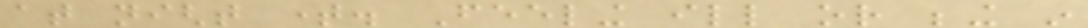at night time. Feeling ill or being in
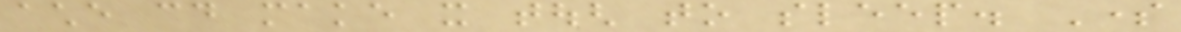ache could make it tough to sleep. Some
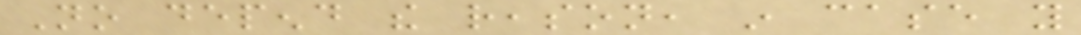No depend the reason, in case you
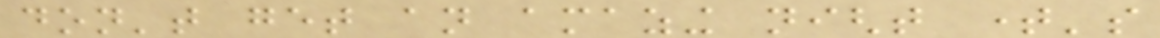don't get an amazing night time's
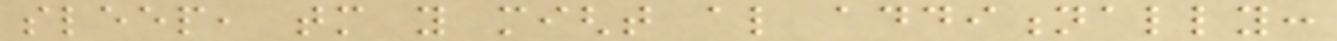sleep, tomorrow you might also additionally:
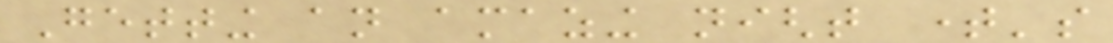Getting an amazing night time's
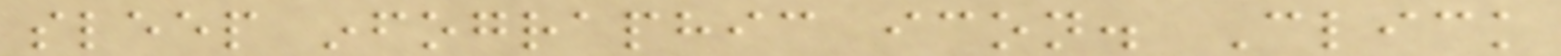sleep infographic icon. Click
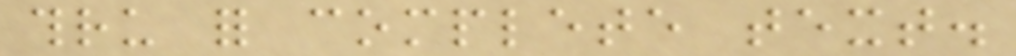thru for complete text.
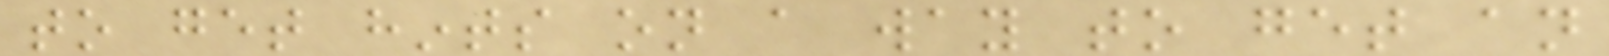to get hints on a way to get an
